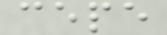cepe
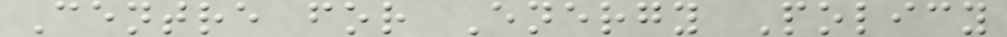Centre for Energy Policy
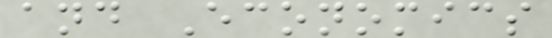and Economics
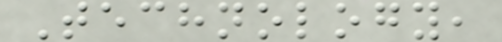Technology,
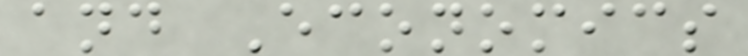and Economics
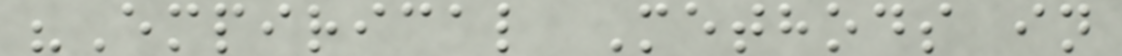"Empirical Methods in
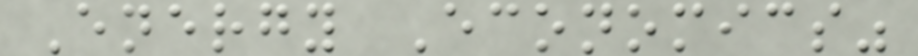Energy Economics"
